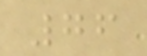76
